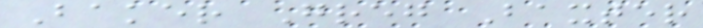Baker Greg Baxter
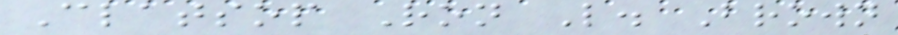Clatsop Ron L. Brown
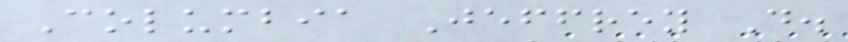Columbia Jeffrey D.
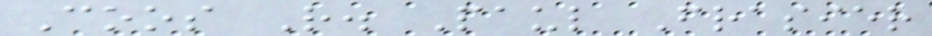Coos R. Paul Frasier
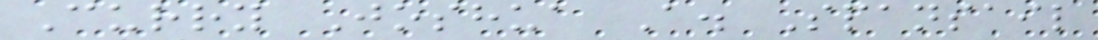Curry Joshua A. Spansail
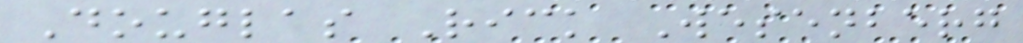Douglas Rick Wesenberg
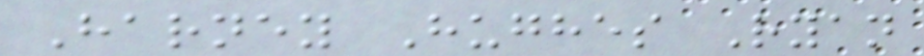Harney Hughes Ryan
